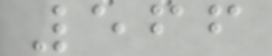566
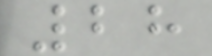28
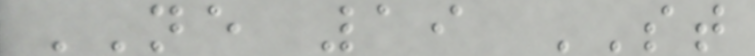NE 19 ST
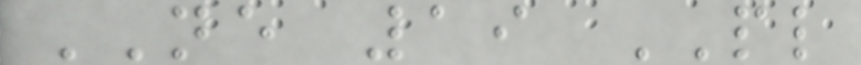NE 19 PL
